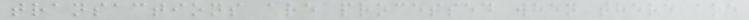transactions are processed when there are
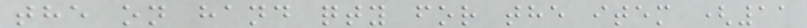the on hand qty for the item (11
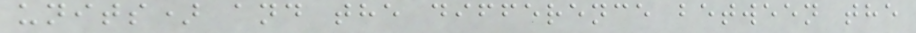units) and the difference between the
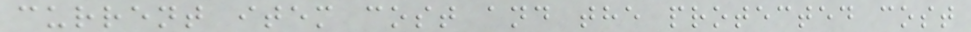current item cost and the protected cost
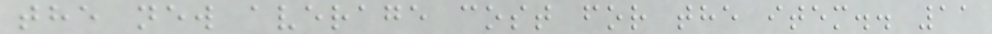the new average cost for the item.. 11
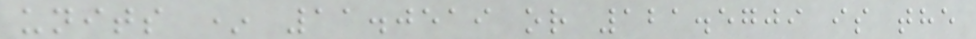units * 11.0519 or 121.5709 is the
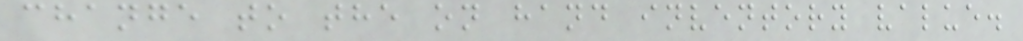change to the on hand inventory value.
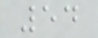54
